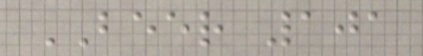BEER 101
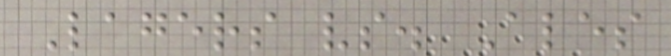Lagers vs. Ales
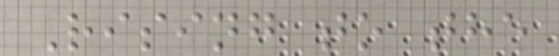Rising to the
